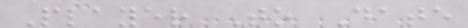Player To Date
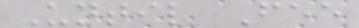Until Fee
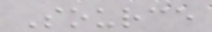Source
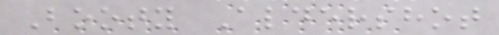Booty Aldershot
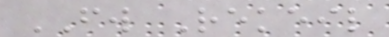FW Rekeil
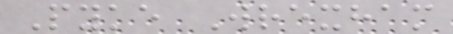Pyke Wrexham
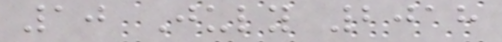10 July 2018
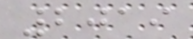2019
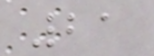21
